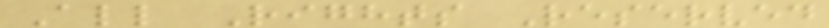All Rights Reserved
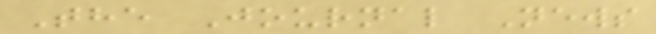The Journal News
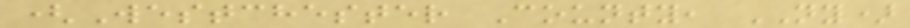(Westchester County, NY)
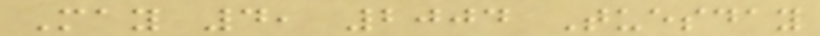May 4, 2004 Tuesday
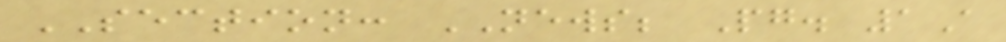SECTION: NEWS; Pg. 1A
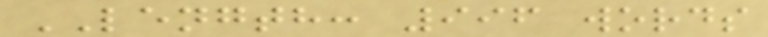LENGTH: 996 words
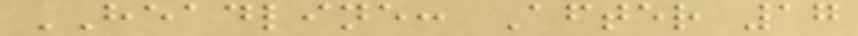HEADLINE: After 17
